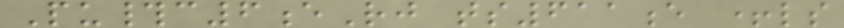Pu#c6eRj ts611e +ls
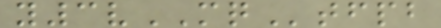y3vMQtfpb
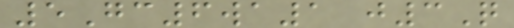5Gc6wa1 j3Q
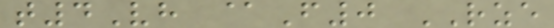t4Vh @F0 RZE
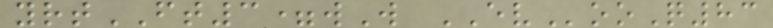yrtFT3=wW EVooQ83
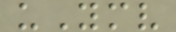uYmv
